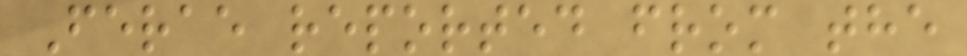Ferae reported from the
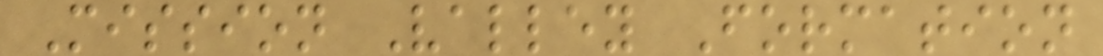Mission Valley Formation
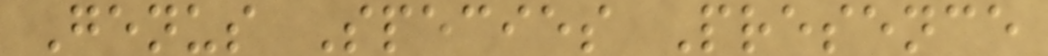Genus Species Presence
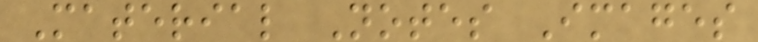Material Notes Images
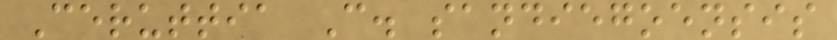Ceruttia C. sandiegoensis
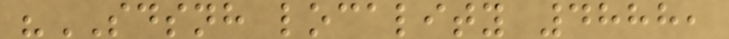"SDSNH locality 4888,
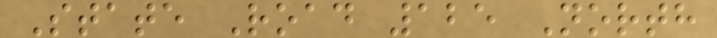State Road 125 North
